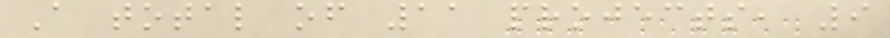A total of 11 projects, 9
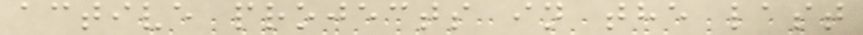active projects in the last
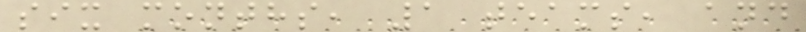six months, 1 teams, and
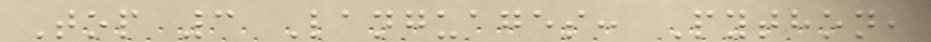Top 3 Languages: Python,
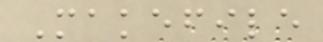Makefile
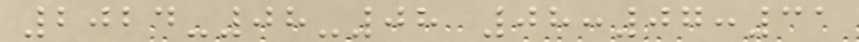2024-08-08 08:07:31
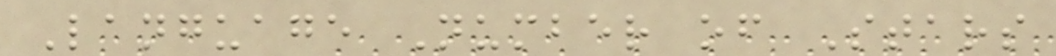Language Number of Stars
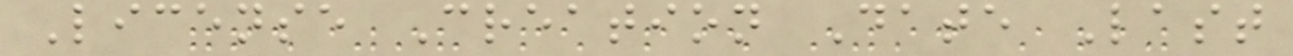License Creation Date Last
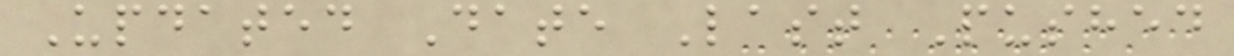Updated Date Last Pushed
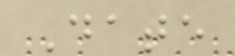Date
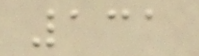131
